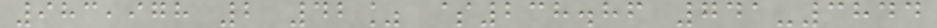983,978 2 42% $238.86 741-3844
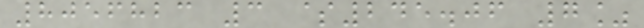8056823 3 $245.06 7%
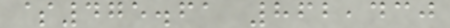$475.61 862,430
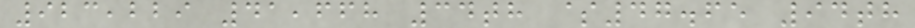923,229 41,668 34th $47.65 94th
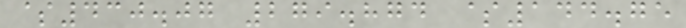$430.07 279.874 $144.75
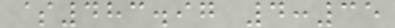$483.97 4:35
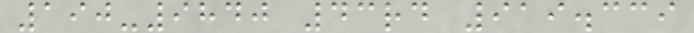190-9840 43rd 919.339
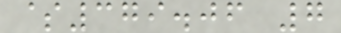$379.06 7
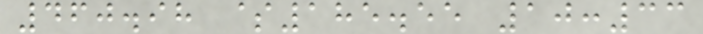460.98 $185.55 10:33
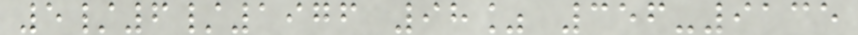5/6/1976 98% 356-9135
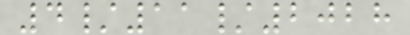4/11/2028
